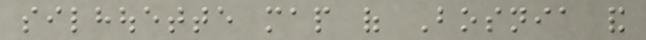silhouette map of Bosnia and
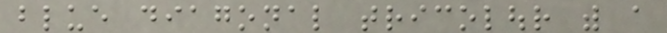blue diagonal tricolour with a
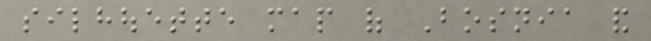silhouette map of Bosnia and
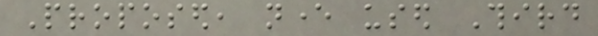Proposed, never used Third
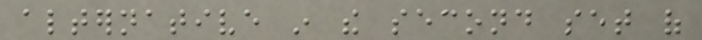alternative in the second set of
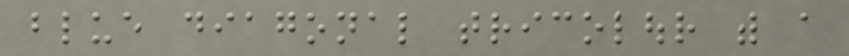blue diagonal tricolour with a
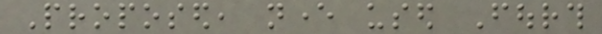Proposed, never used Fourth
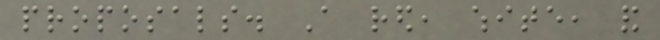proposals. A red, white, and
